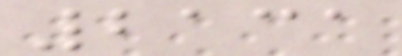2131
